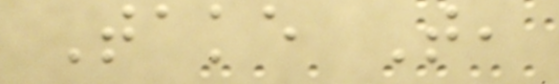Take That,
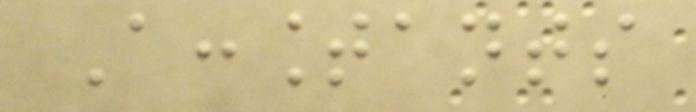Accountants
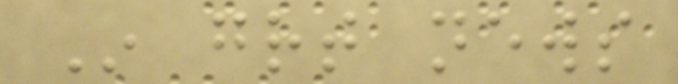In great news
